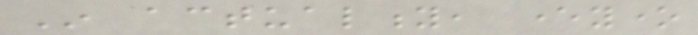In actuality, everyone
